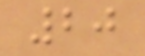20
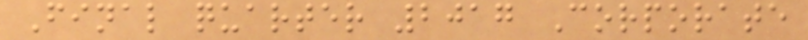Final quarter 2017 Corporate
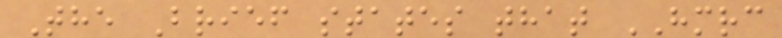The Brief states that HMRC
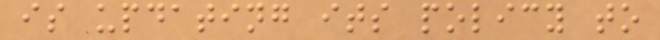is updating its policy to
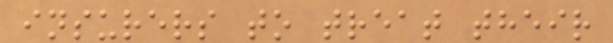insurers to treat their
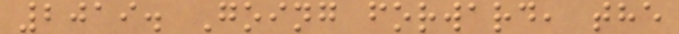2019. Going forward, the
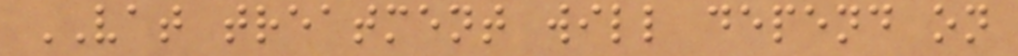VAT treatment will depend on
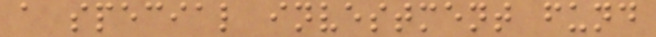a special investment fund
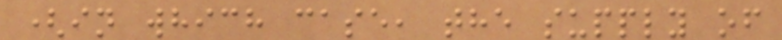(in which case, the supply of
